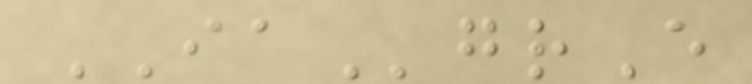IAgrE
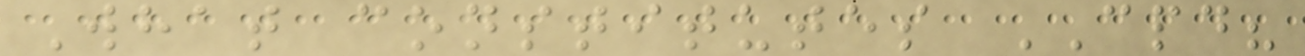What constitutes CPD?
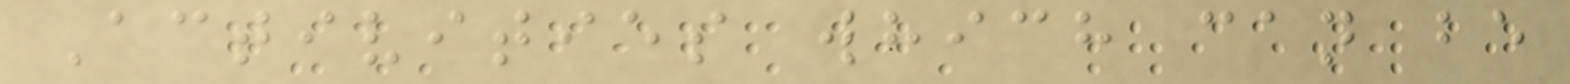Activities which can be
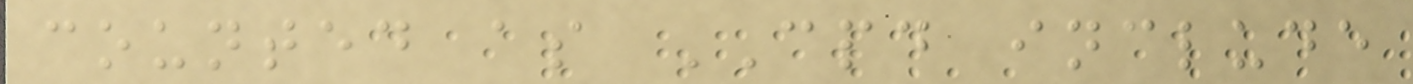counted as CPD include
